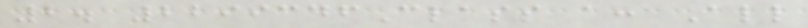2. 2299346Class a: All
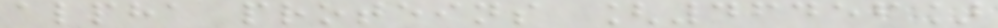alpha proteins [46456]
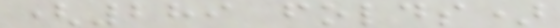(289 folds)
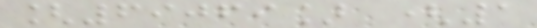[69069] (1
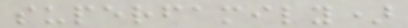superfamily)
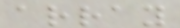array
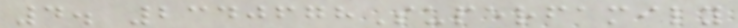4. 2340678Superfamily
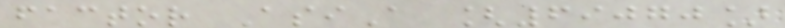factor AsiA [69070]
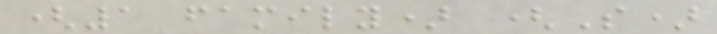(1 family) (S)
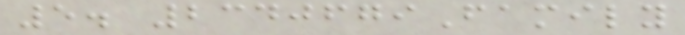5. 2340679Family
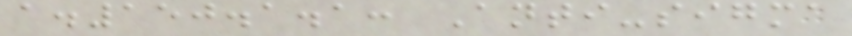a.150.1.1: Anti-sigma
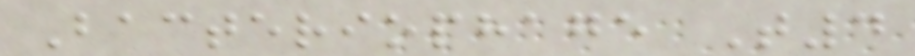Bacteriophage T4
